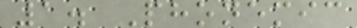1. Phonemic
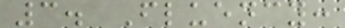3. Fluency:
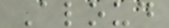Aloud
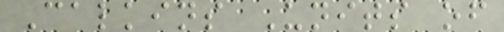Calkins Units of
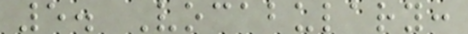5. Vocabulary:
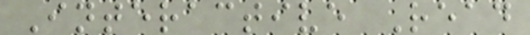Interactive Read
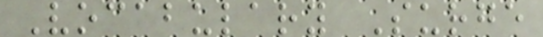Vocabulary Surge
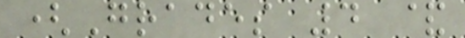(Grades 4 &
